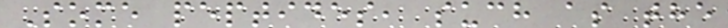Some peptides, such as the
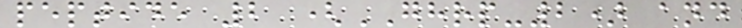peptide 2 (GHRP-2) and
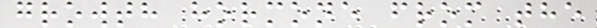growth hormone from the
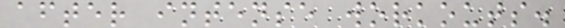after intense workouts.
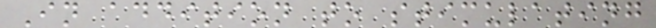In addition to stimulating
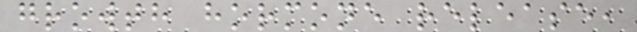growth hormone release,
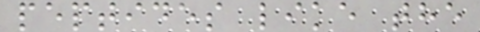peptides like the
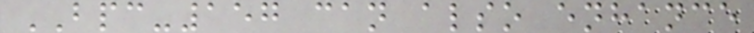BPC-157 can also enhance
